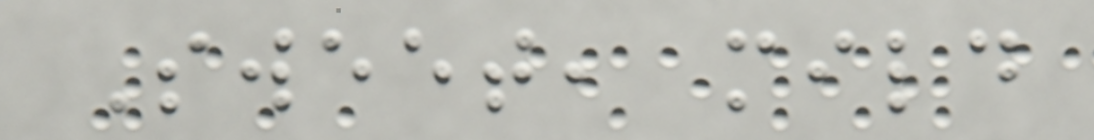Sweet, mild
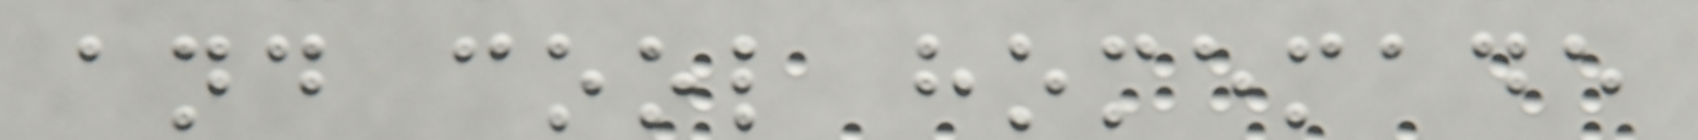and cool homemade
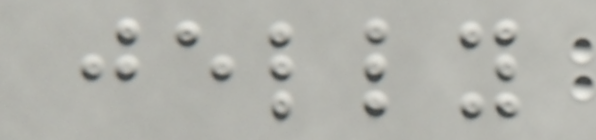jelly
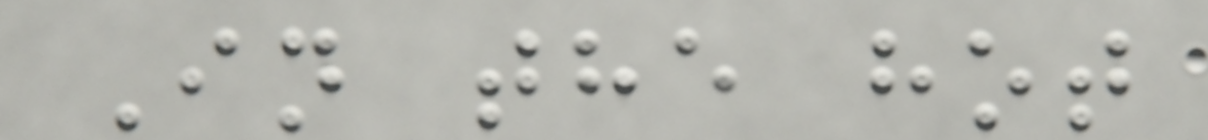In the hot
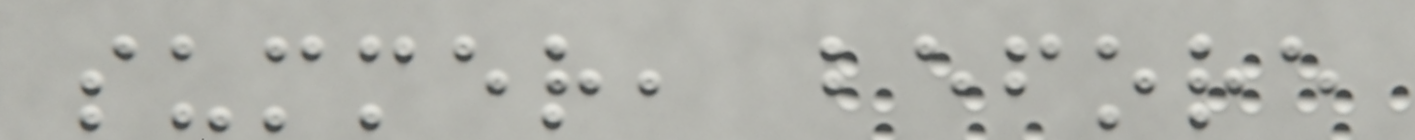summer, before
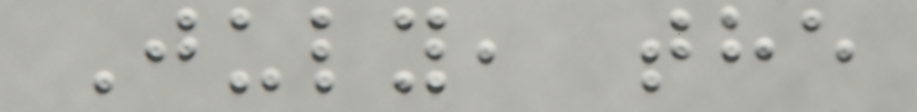July, the
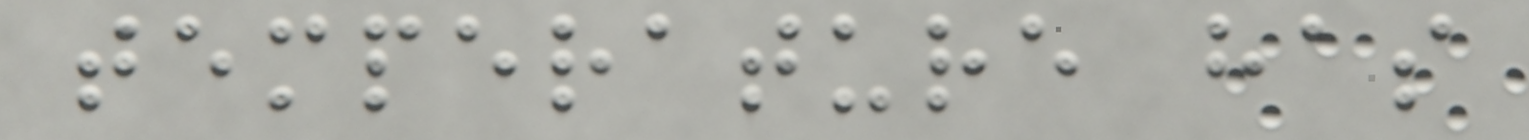temperature has
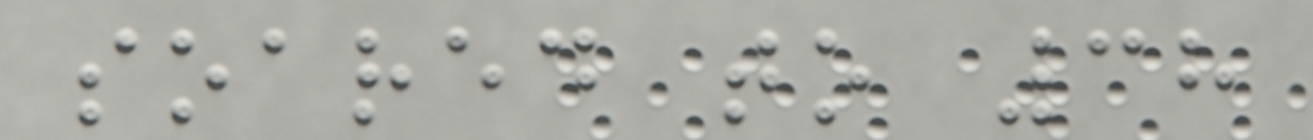soared to 38
